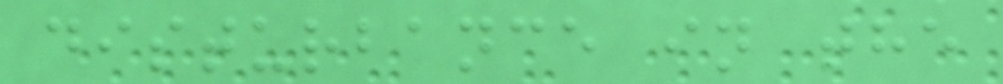disturbance in the
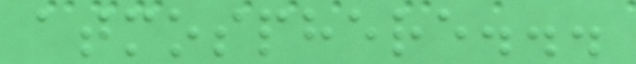atmosphere...
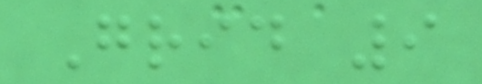Grid 9
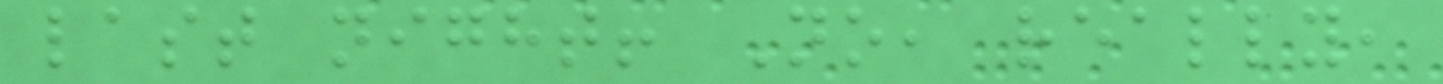last night! No, really,
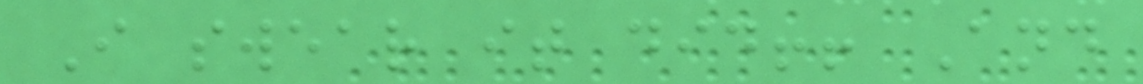I swear it did!! And
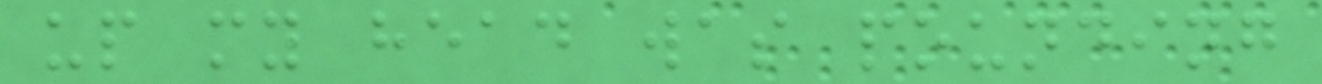up my head was pounding
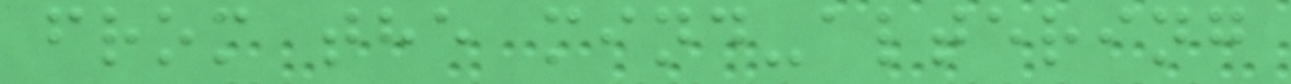from the mind-altering
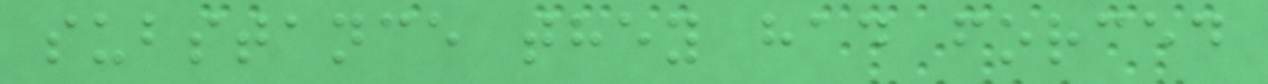substance they had forced
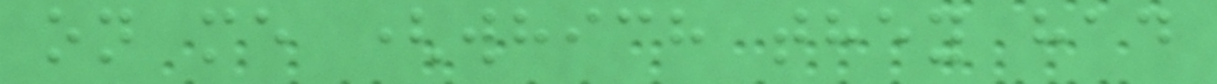on me (which they had
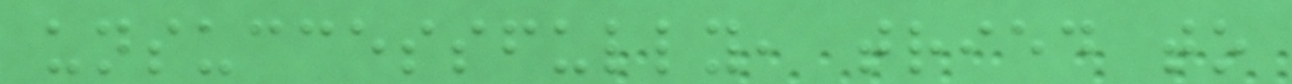unsuccessfully, tried to
